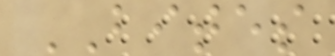BITES
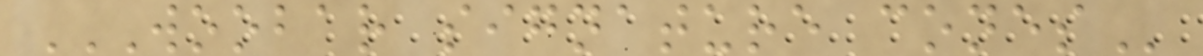WOOBAR SIGNATURE CONES
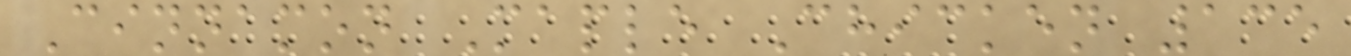Cinnamon Maple Chicken 135
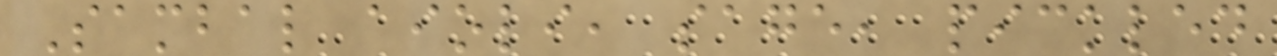Sambal aioli, sage, pickled
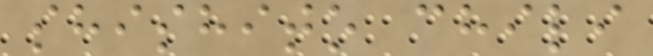shishito chili
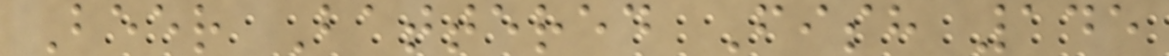Beer Battered Fish 145
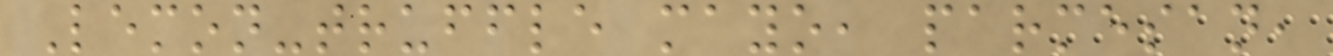Lemon-truffle mayo, parmesan,
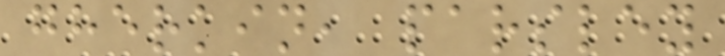gherkin, parsley
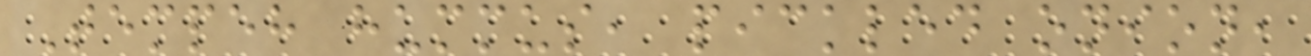Tempeh hummus, pickled onion,
